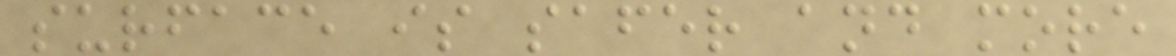surface is safer and more
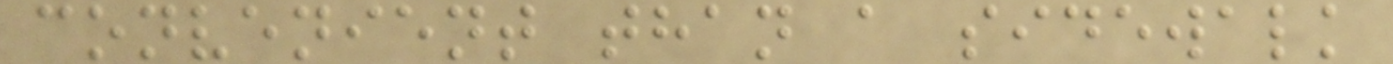convenient than a sidewalk
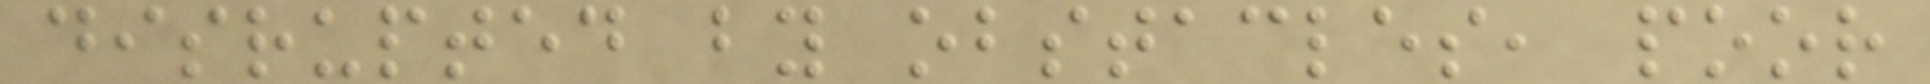disrupted by obstacles, poor
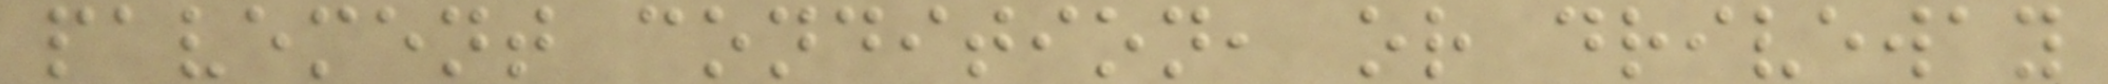pavement condition, or driveway
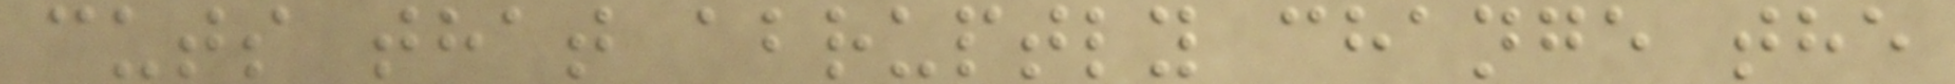cuts that abruptly change the
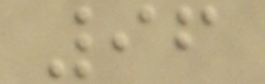96
